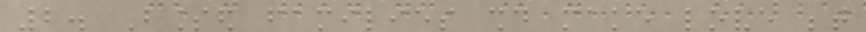2. Blessed families should make love between
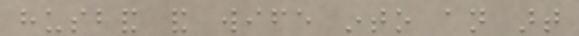husband and wife into an art
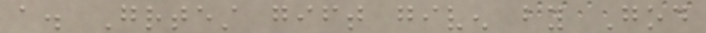a. Greatest gift given by God
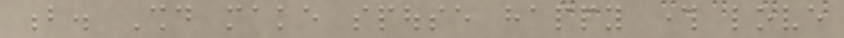b. Should make spouse happy through love
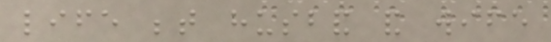life between husband and wife
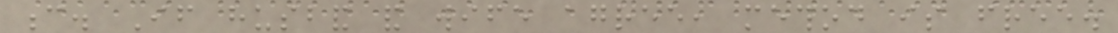c. If husband and wife agree, method is free.
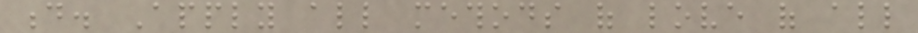d. Apply all methods of love of all
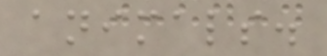animals.
